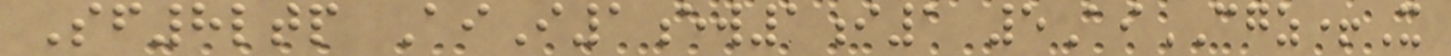Sf8ltp AiI1ew1i1 5AiCGZ+X
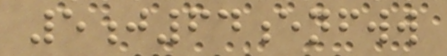5j64enfww
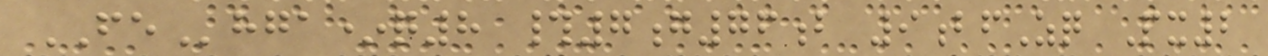FEhga*q8 #7g76b 9bfZq Px2
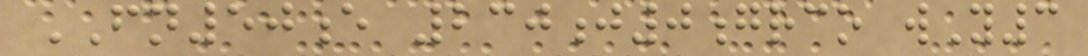FN50e 230j0grco wY3
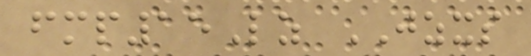fmp15Lz JZXS
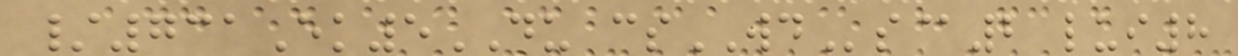/731Ek5DU csWDs@2 lui8
